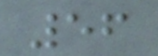56
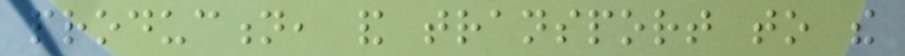production, and transport to the
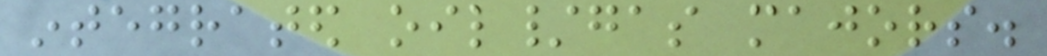integrated oil/gas majors.
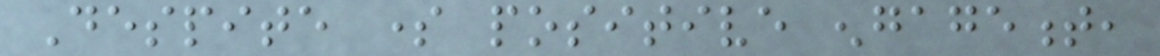Despite some positive engagement,
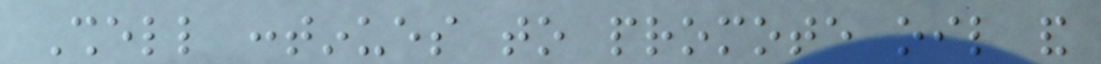Shell continues to promote oil and
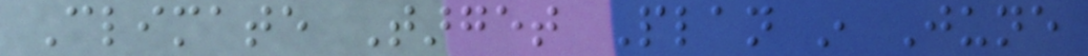Climate Target Plan in June
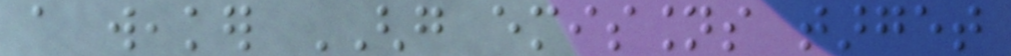a weaker GHG emissions target
